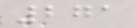271
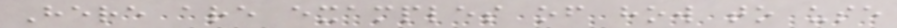Here are examples of how to use
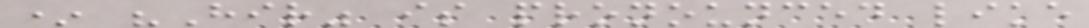* "Hir" is pronounced like
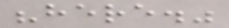"here."
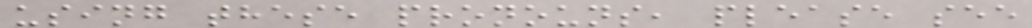using these pronouns, please see
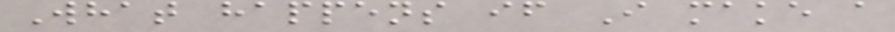What happens if I make a
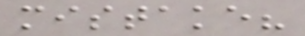mistake?
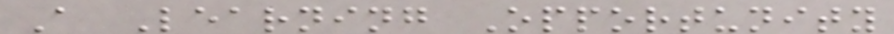A Learning Opportunity
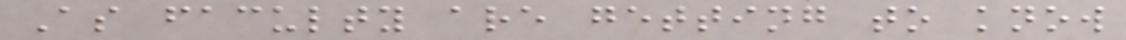As faculty are getting to know
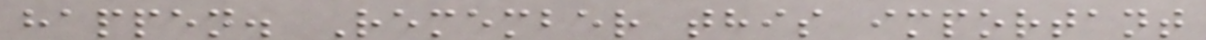happen. Remember this important
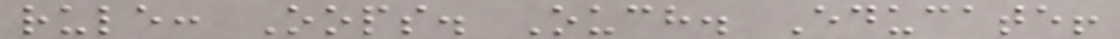rule: Oops. Ouch. Educate!
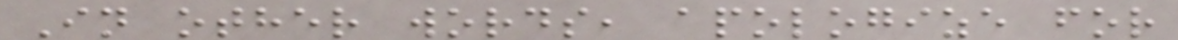In other words, apologize for
